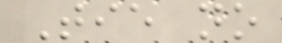Tie no
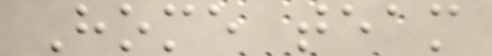Home team
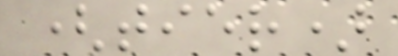(tier)
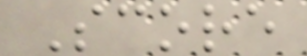Score
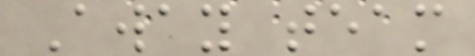Away team
